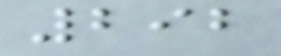292
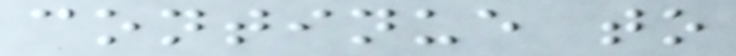continue to
